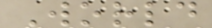World
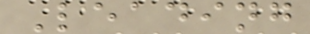Leading
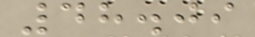48.09
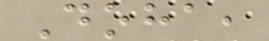Doha,
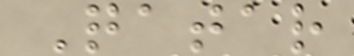Qatar
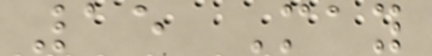15 May
